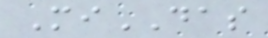MiDAS
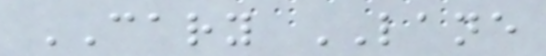CARY LANE
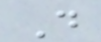D
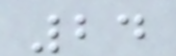24
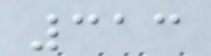313
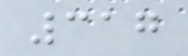317
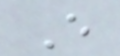E
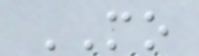MO
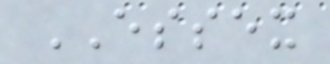ESSEX
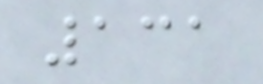131
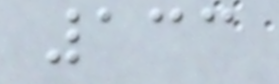133
